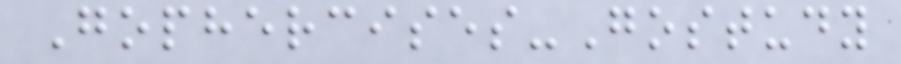Gophercises-Gostudy
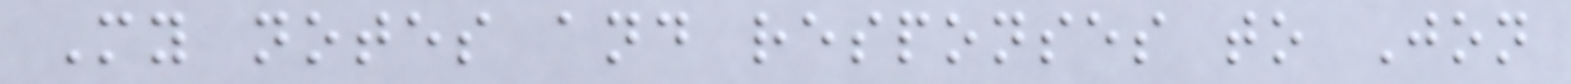My notes and responses to Jon
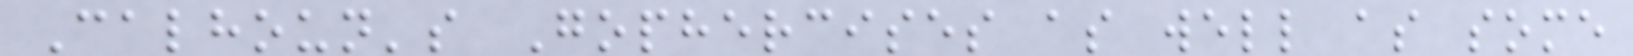Calhoun's Gophercises as well as some
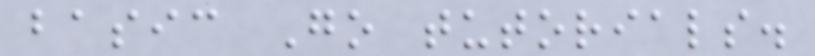basic Go tutorials.
